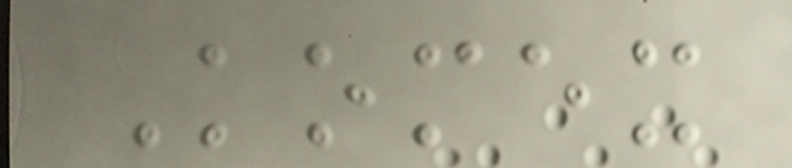Komex
